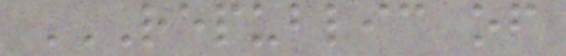REPUBLIC OF
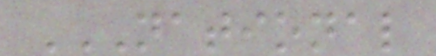NATIONAL
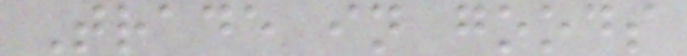Trade in goods
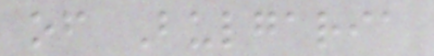of Bulgaria
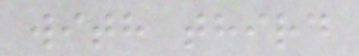with third
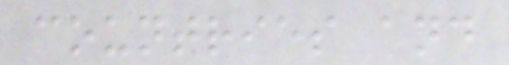countries and
